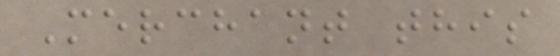Merchant this
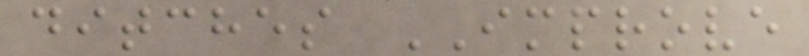ditches IMPROVE
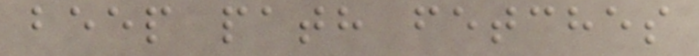beep path fetches
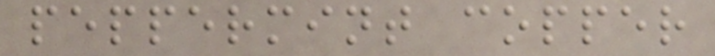peppermint copper
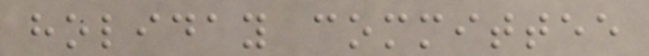holiday committee
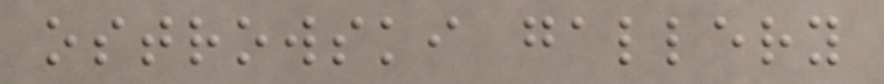ostrowski gallery
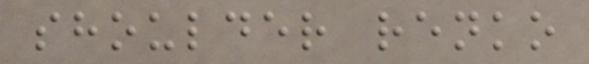shoulder renko
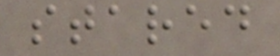stared
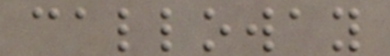calloway
